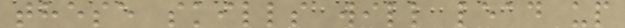these skills will lead up
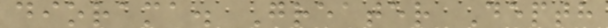diorama. Greater Depth
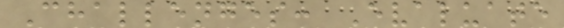Challenges: Evaluate
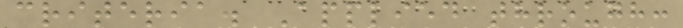criteria. Applied through:
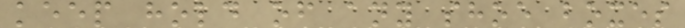keep hold of any shoe boxes
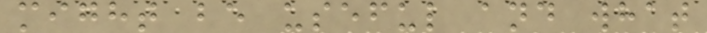might be useful and what
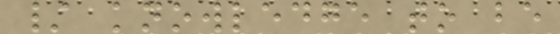/ knowledge to be
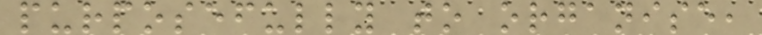purposefully to organise,
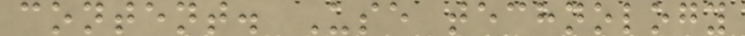content. Use technology
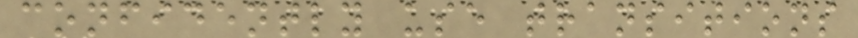confidently use transitions
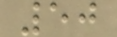50
